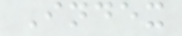Index
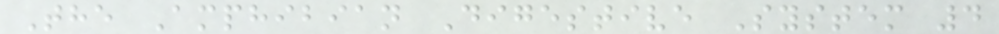The Amphibian Digestive System 4
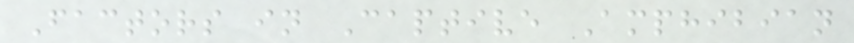Factors in Captive Amphibian
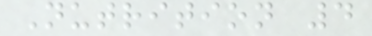Nutrition 4
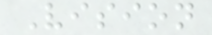Vision
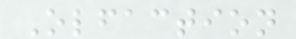Olfaction
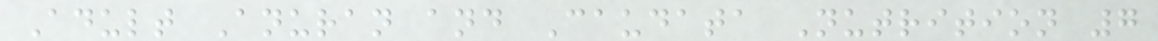Adult Anuran and Caudata Nutrition 7
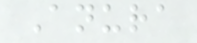Anura
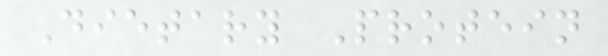Dietary Protein
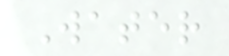Water
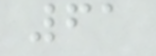61
